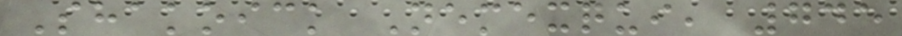Shakoick Nemexqui, 745
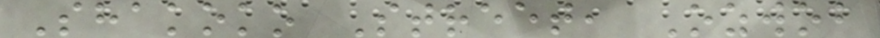Shakoko Street, Ozwob
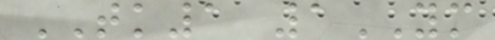TK1 1YM
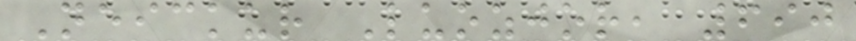Neickur Luozjor, 690
